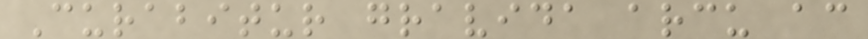Curabitur gravida arcu ac
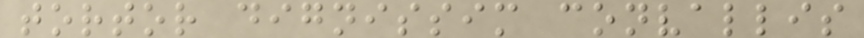tortor dignissim convallis
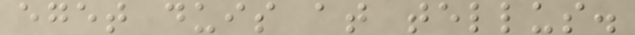eget duis at tellus.
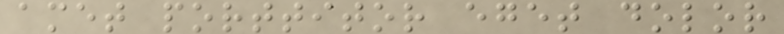amet porttitor eget dolor
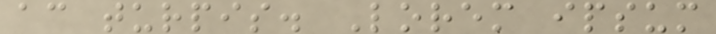ac turpis. Lorem ipsum
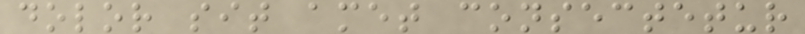dolor sit amet consectetur
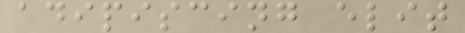adipiscing elit
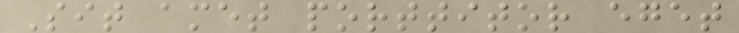Sit amet porttitor eget
